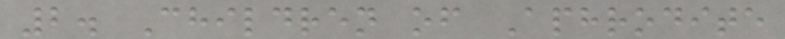2. Children of Aphrodite
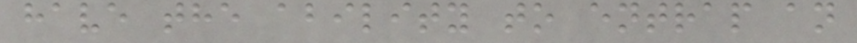have the ability to entrap an
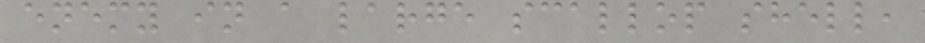enemy in a large scallop shell,
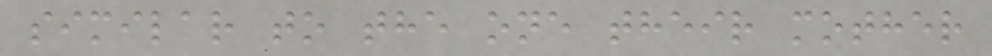similar to the one their mother
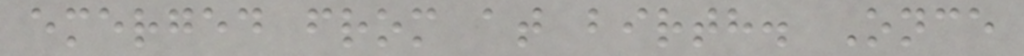emerged from at birth. Once
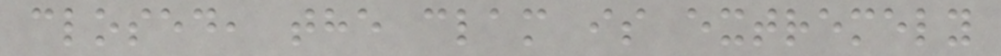closed, the clam is extremely
